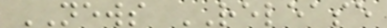NEWS RELEASE
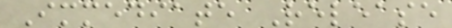Immediate Release
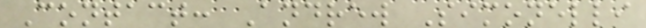Contact: Andrew Simonelli
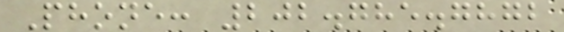Phone: 202.785.7872
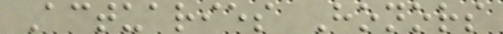Actuaries Honors
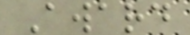Award
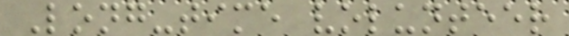Long-time volunteer
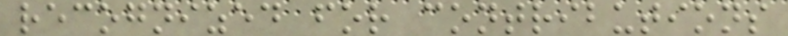recognized for contributions
